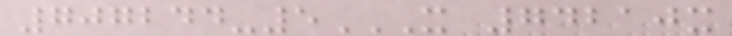707244-5X 74210X
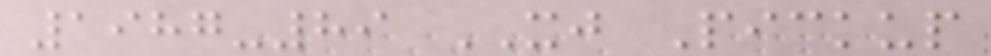1987-89 XJ Pickup
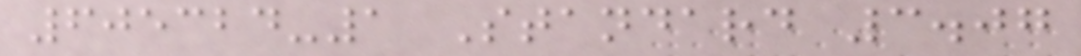605324-1 Standard 3.07
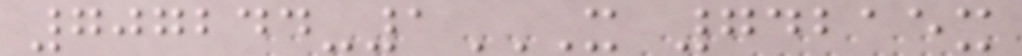707244-1X 74215X
